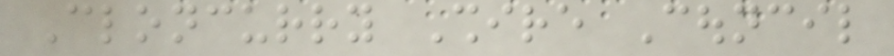Cloncurry Shire Council
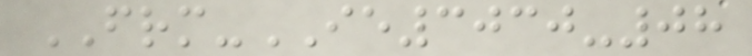FRM-IE3030-08
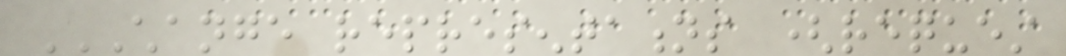CHANGE REPRESENTATIONS (REQUEST
